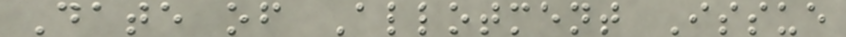Date of Allotment Issue
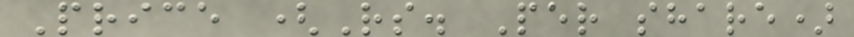Price (Rs. Per share)
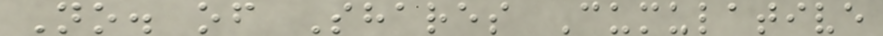No. of Shares Cumulative
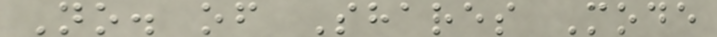No. of Shares Mode
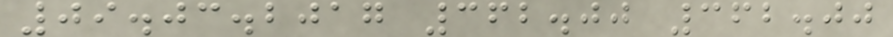09.03.2017 362.00 362.00
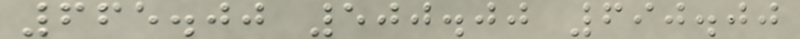665.00 500.00 690.00
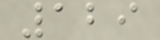129
